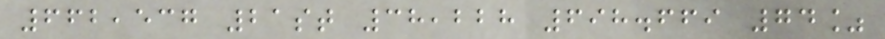662,537 21st 38,228 698.669 74%
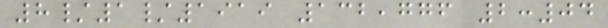8/1/1919 132,776 2:04
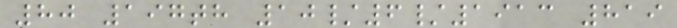80 197th 10/6/1913 819
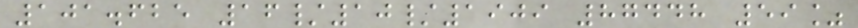101.625 16/10/1909 87448 59%
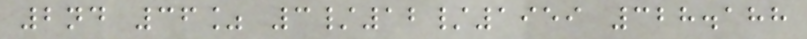2nd 36% 3/12/1959 328.188
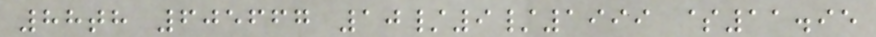88th 605667 10/9/1999 $11.95
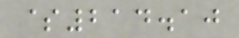$214.10
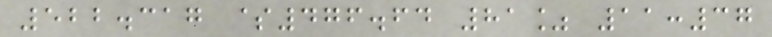522.317 $476.64 81% 11:37
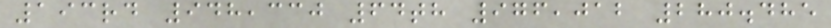193rd 948,330 64th 976,012 280.485
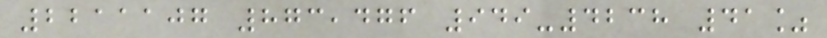2211107 873,476 949-4238 41%
